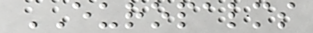EUROPALMS
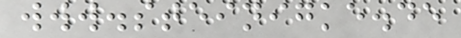www.steinigke.de
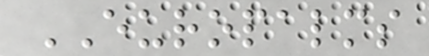EUROPALMS
